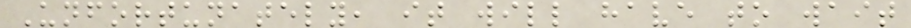Unfortunately, it will have to wait
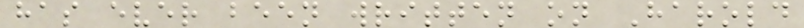has ever been written on Harold
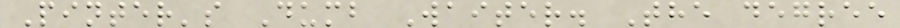Pinter's Dumb Waiter. The degree
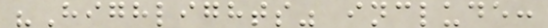"Highlights" include:
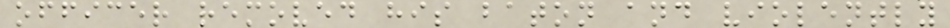officer removed his baton and violently
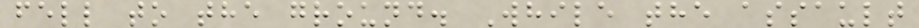fell to the ground. While the assault
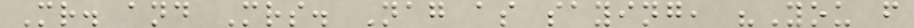Mr. and Mrs. Nag as saying, "You f
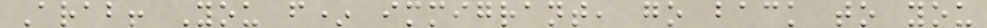Arab! You f* immigrant, go back to you
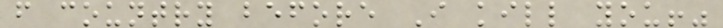f country before I kill you!"
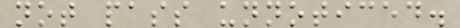not pass unnoticed.
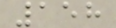158
